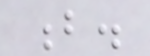b.
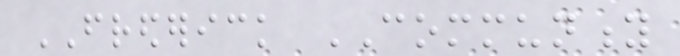FREDERICK COMMUNITY
